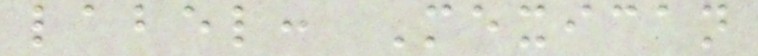label: Mexican
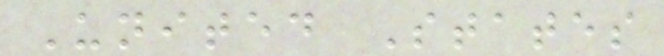United States
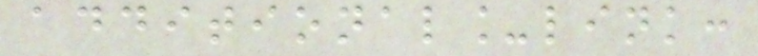additional_link:
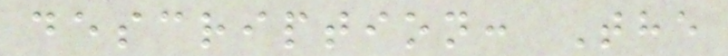description: The
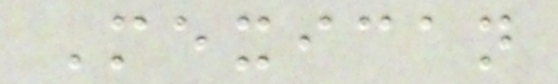Mexican
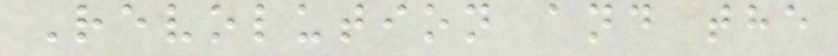Revolution and the
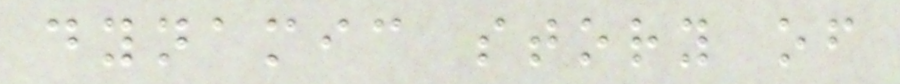dynamic story of
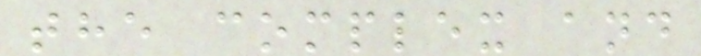the complex and
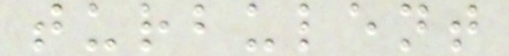turbulent
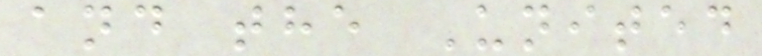and the United
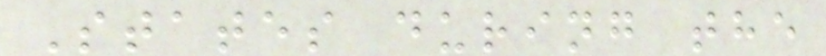States during the
